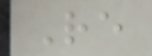Re
